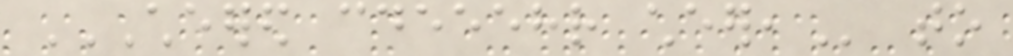CHEERED CDEEEHR CHEER, to
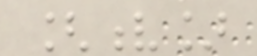[v]
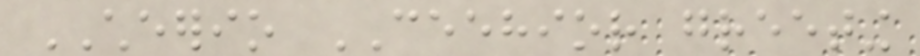CHEERIO CEEHIOR greeting
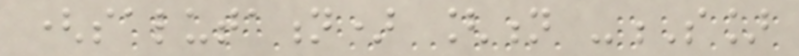(salutation) [n -S]
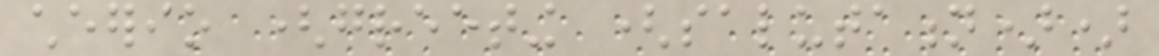cheerio (greeting (salutation))
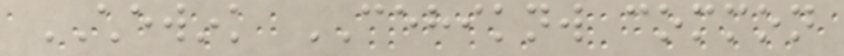CHEWINK CEHIKNW common
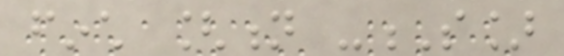finch [n -S]
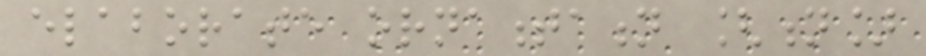elaborate ornamentation [n]
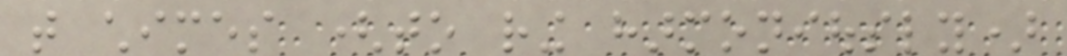that chimes (to ring harmoniously)
